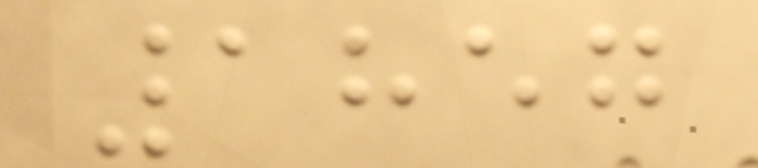1857
